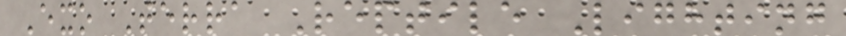Exo Terra Reptile Lighting
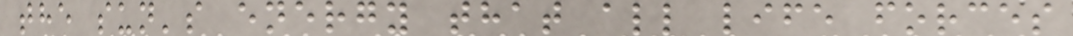the sun's energy that all life forces
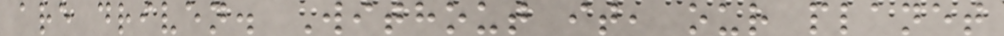are driven. Without it, our planet
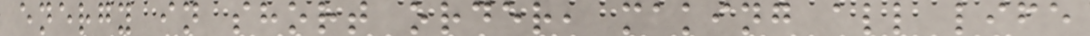energy in short order, making all life
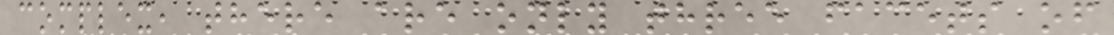complex, there are only three facets of
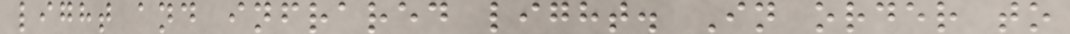light and infrared light. In order to
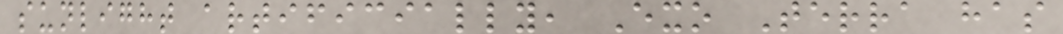sunlight artificially, Exo Terra has
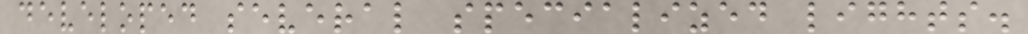developed several specialized lights.
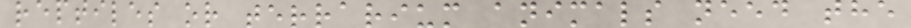reptiles or terrarium animals need the
